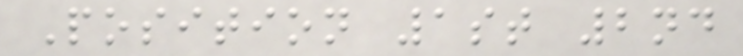Position 1st 2nd
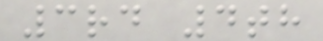3rd 4th
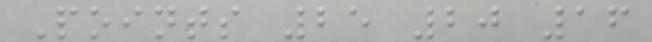Points 25 20 16
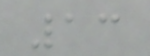13
